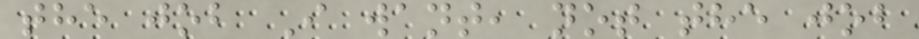the job I want, not the job
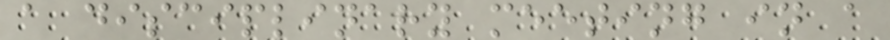a disciplinary meeting in a
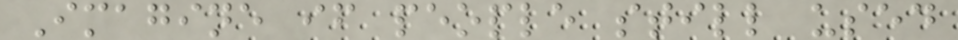Imagine if people still used
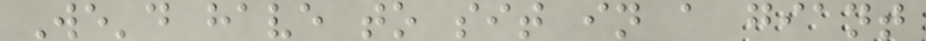We'd have to sit in a giant
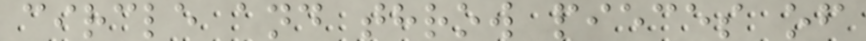circle and throw pieces of
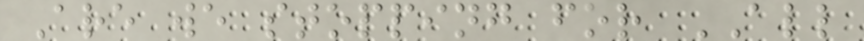Are we stopping for ALL
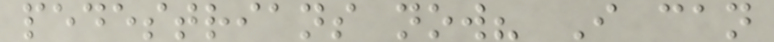pedestrians now? I can
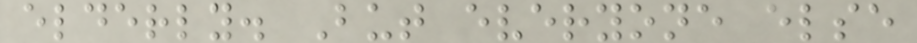elderly. But everyone else
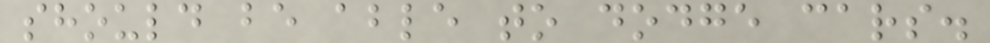should be able to dodge cars.
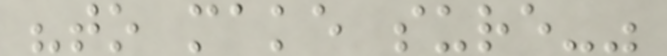"to make sure-"
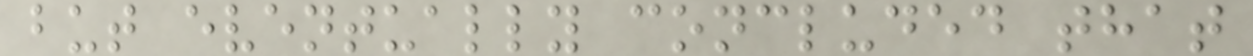but eventually concluded that
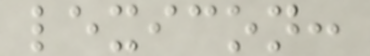lexicon:
